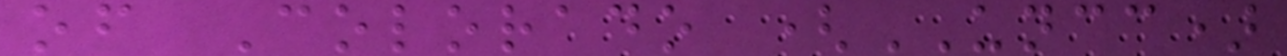of Colorado (UNCC)
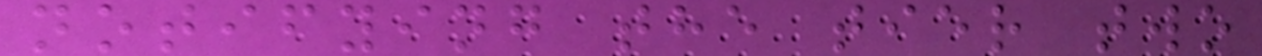notifying the tier two
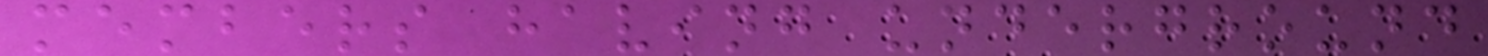members having underground
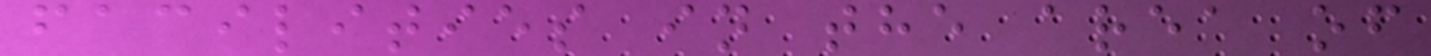facilities in the area of
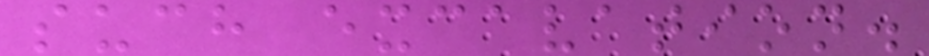such excavation.
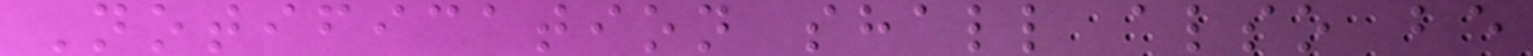Notification shall also be
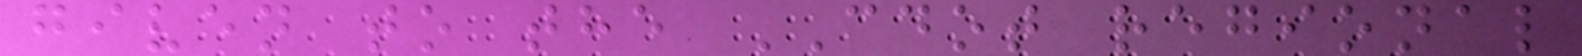given to the CDOT regional
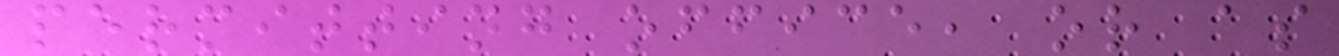permitting office, or as
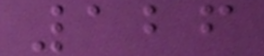126
